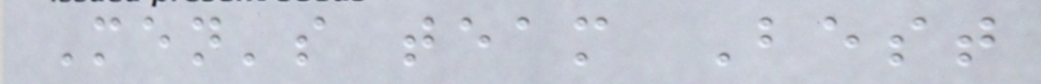Men's team Best
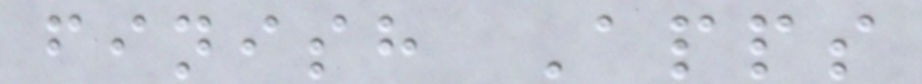finish Apps
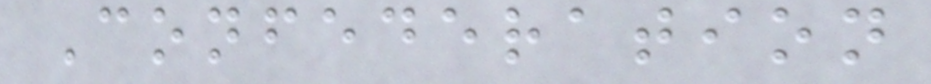Confederation
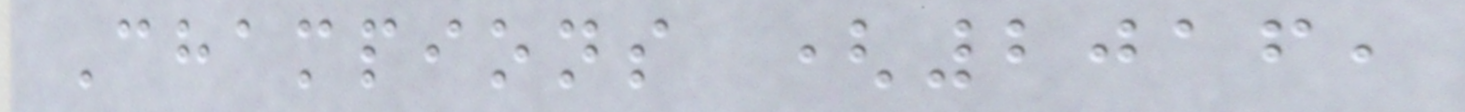Champions (2016,
